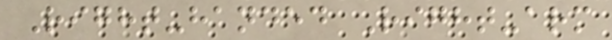Right-handed Right-arm
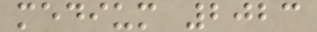medium 2023
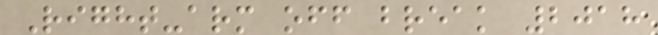Right-arm off break 2018
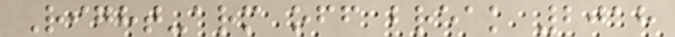Right-arm off break 2018
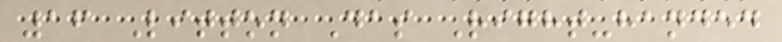16 Litton Das Right-handed
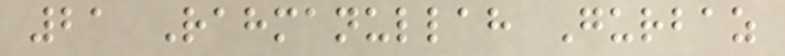21 Rahmanullah Gurbaz
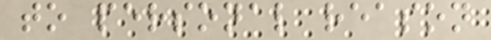to personal reason
